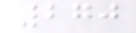270
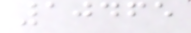10465
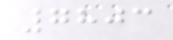7803
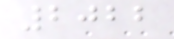2022
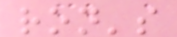ron's
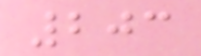203
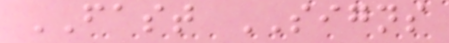FAST SIGNS
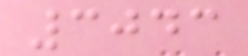3043
